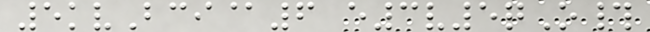5kvBci@6 e3v5qO#
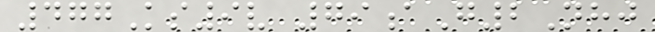477Ks9v 79aG2Nhj
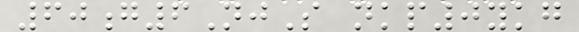60g6NjS nkp0ykg
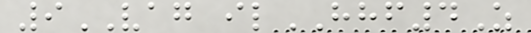9VAG ilHHF4Z
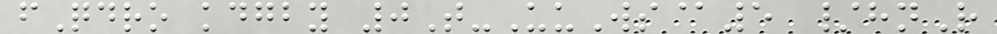fQdro kdgby 0T-UuWs@5 /hnR
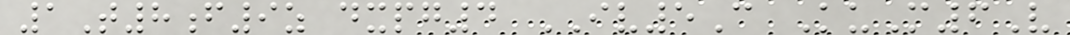1T8f9z dxpg4 IV5C KuM6V
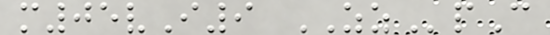m05vI9 ZZpC
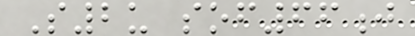S2u sof66j
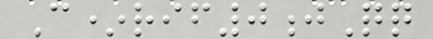C*rif0jQq
